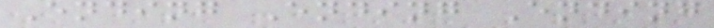Ending Ending Ending
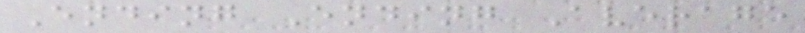Ending Ending Average
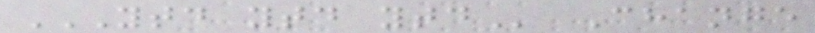YTD YTD YTD Change
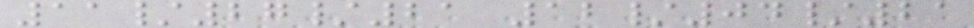11/27/21 12/04/21
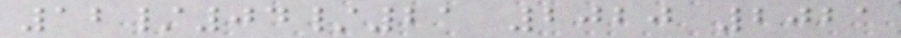12/04/21 2020 2021
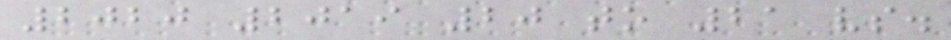2020 2019 20 to 21 vs.
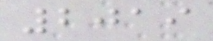2019
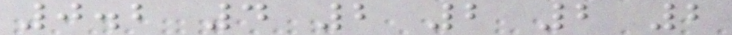0.2 4 2 2 2 2
